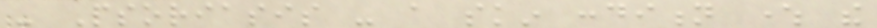- Psoriasis - a skin condition where the
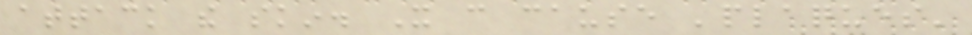attack the skin. It can cause 'plaques'
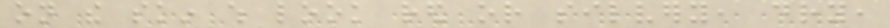on the skin which look red or silvery, dry,
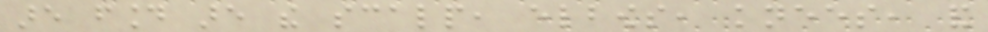are found are the scalp, elbows, knees, and
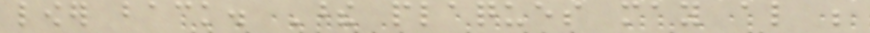lower back. These plaques may also be
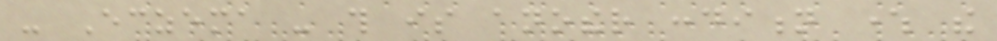- Eczema - this is another condition where the
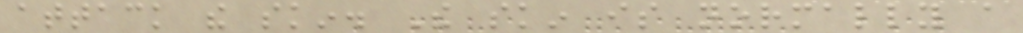attack the skin. The skin is normally a
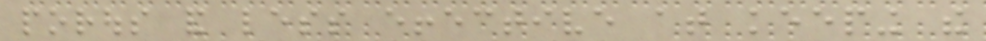porous and less effective at keeping the
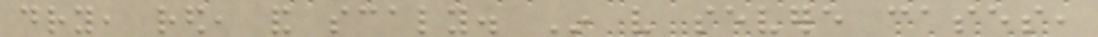dry, red, and scaly. In very severe cases,
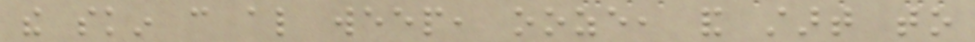the skin can also weep, ooze, and start to
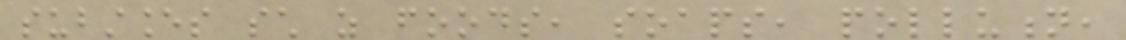substances such as foods, soaps, pollution,
